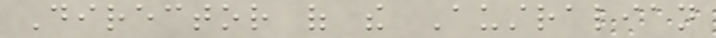Director of the Australian
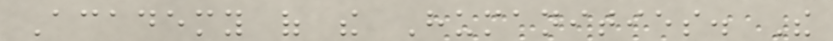Academy of the Humanities. The
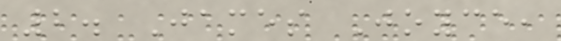2. James Joyce,
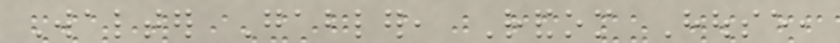Walter Gabler, Random House,
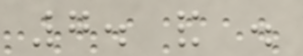7. and .
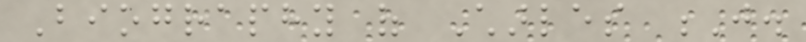Biography of Charles J.
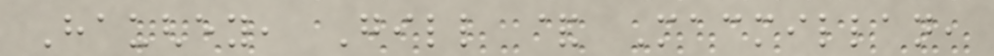Haughey, Gill & Macmillan,
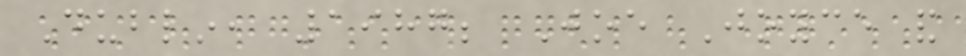Dublin, 1987; Joe Joyce and
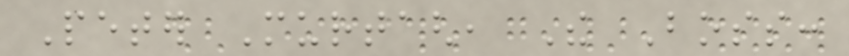Peter Murtagh, The Boss:
